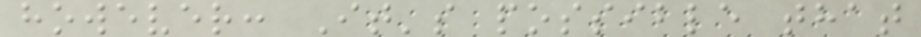however: It's possible that
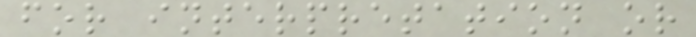for interpretation or
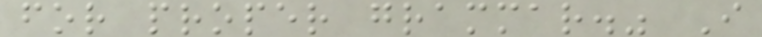for proper grammar." I
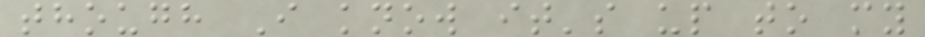though I know it's up to my
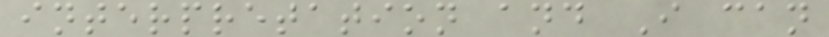interpretation and I can
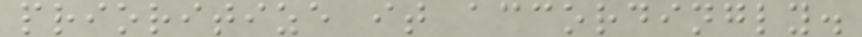prioritize it accordingly.
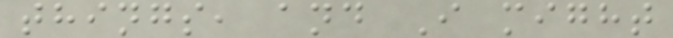things, and I might
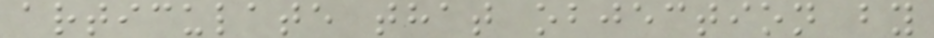articulate that objection by
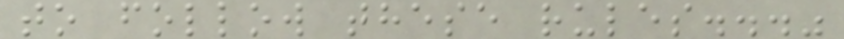to follow these rules..."
